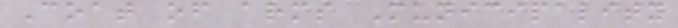Coat of arms Municipality
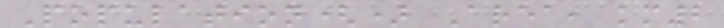Population() Area, km2
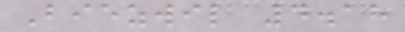Biezwil 4.18
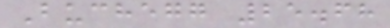Buchegg 25.68
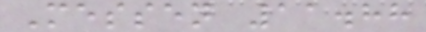Messen 11.88
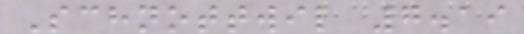Schnottwil 7.19
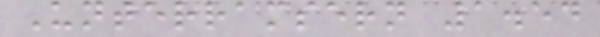Unterramsern 1.54
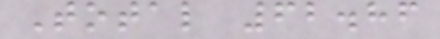Total 62.86
